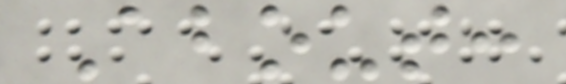About:
